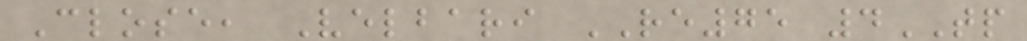Close, Velbari RE75 4TP
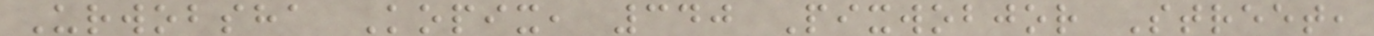Urwobsha Kopix, 340 Pixwobjor Street,
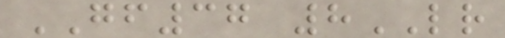GF37 8LR
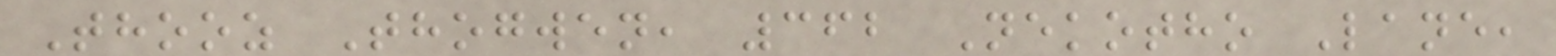Thooz Thogwen, 362 Nekotho Lane,
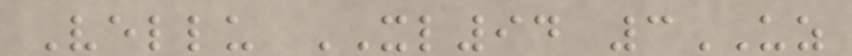Vellu XL94 3UZ
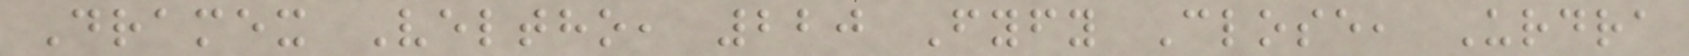Dramex Veltho, 220 Fyfy Close, Urdra
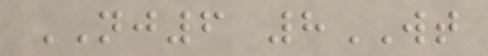NJ6 8WT
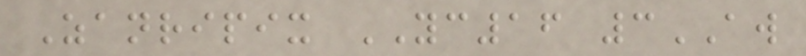Zanripix YC16 3AW
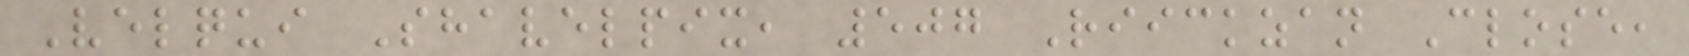Velqui Shavelpix, 507 Riickzan Close,
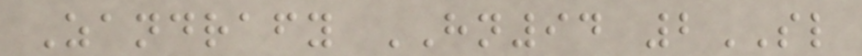Zandrafy HN94 2SL
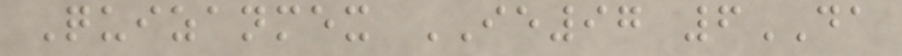Quizanmex IE97 6DA
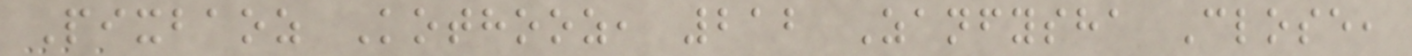Pixbaoz Kothooz, 212 Zanfysha Close,
